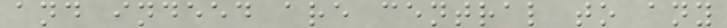and indeed are central to any
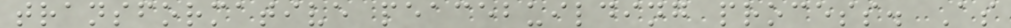transformative peacebuilding process. As
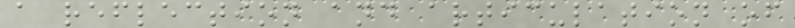a reflection and articulation of
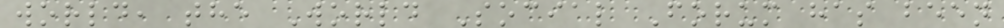world, the World Social Forum has been
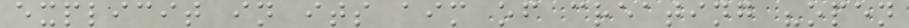explicit in its aim of creating "open
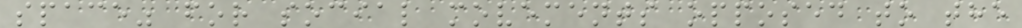space" for social movements opposed to the
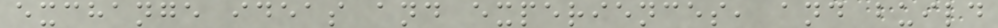exchange ideas and experiences, and build
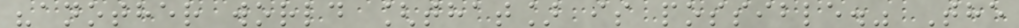"another world [that] is possible." The
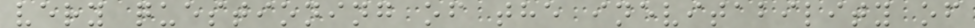very questioning of the inevitability of
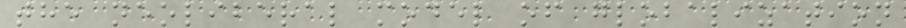the neoliberal model of globalization
